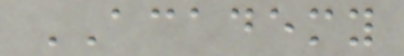ACADEMY
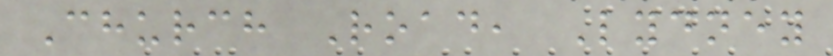Church Road, Lydney
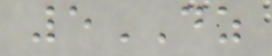5DZ
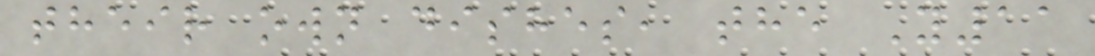their own dishes, the Y11
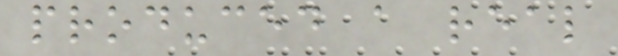produced a real
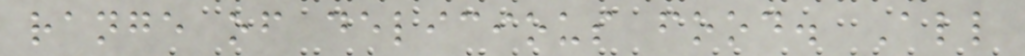range of delicious food. All
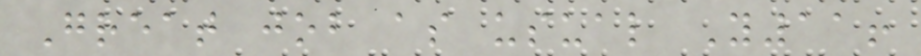Great job as usual Y11!
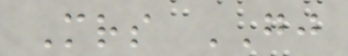Mrs GJ
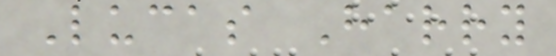Lucas Harry
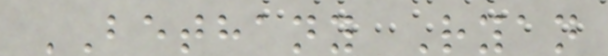BETHANY Ryan
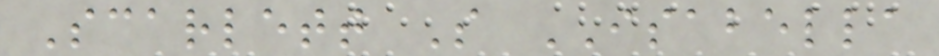Scarlett S ISABELLA
